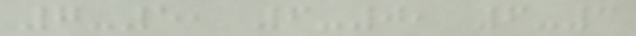7-5, 6-0, 6-3
